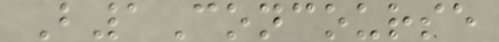B1Concourse
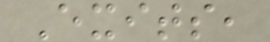Exits,
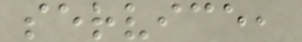service,
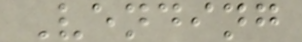Vending
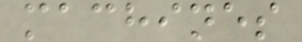machines
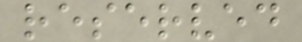reserved
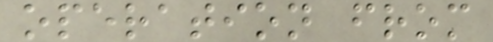operation from
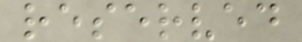reserved
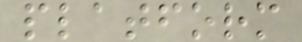platform
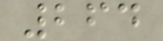264
